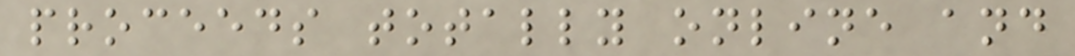proceeds totally online and
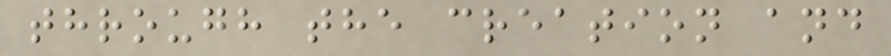through the creation and
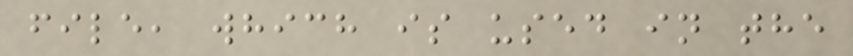file, which is used in the
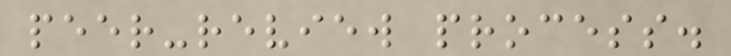peer-review process.
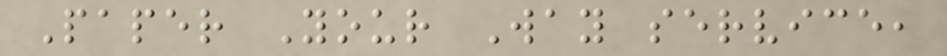Paper Your Way service,
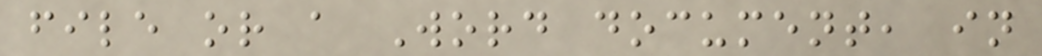file or a Word document, in
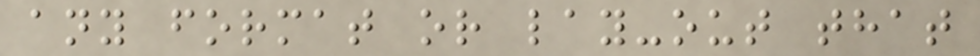any format or lay-out that
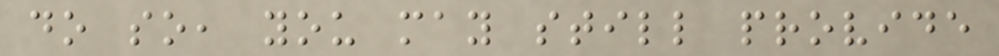do so, you may still provide
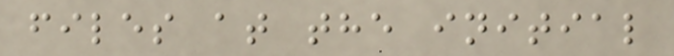files at the initial
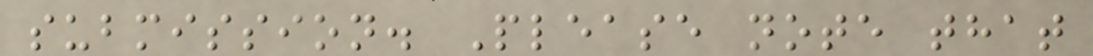submission. Please note that
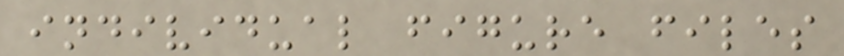individual figure files
